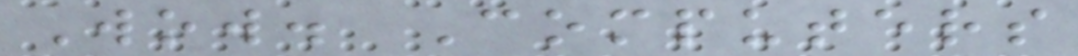Wow. Computers
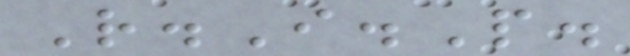R.I.P.
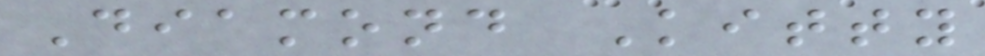Diamond Kitty
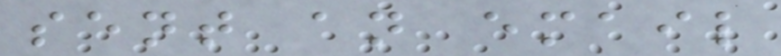sent an email
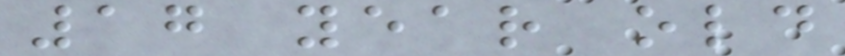17 year old
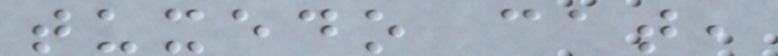tuxedo cat,
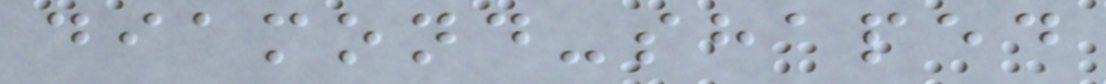diamond-shaped
